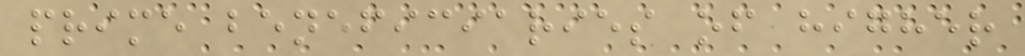prime beneficiaries of higher
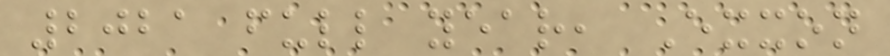2021 full year, Exxon
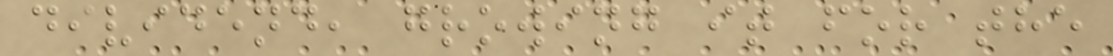dividend, growing it for the
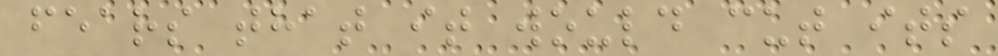fears that it would cut its
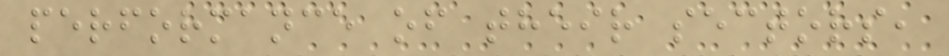performance of their sectors,
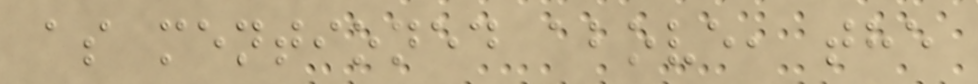as mentioned above, the
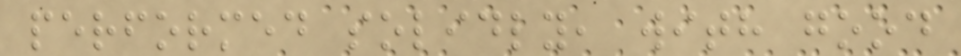performed solidly, with good
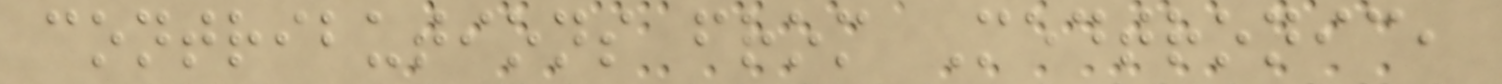contributions from Medtronic,
